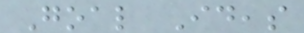Goal Ideas
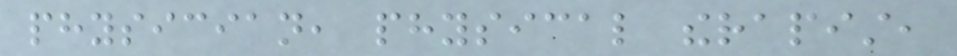physician, physical therapist,
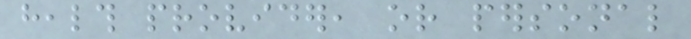health provider, or personal
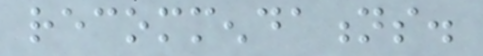recommendations.
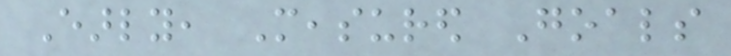Early, Measured Goals
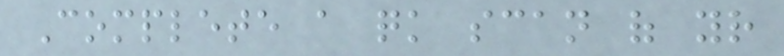Complete a quick scan of your
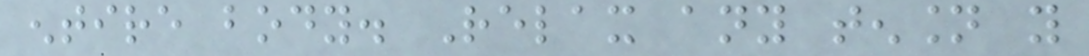entire body. Relax any tension you
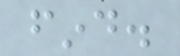find.
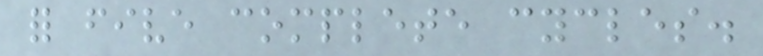for five complete cycles.
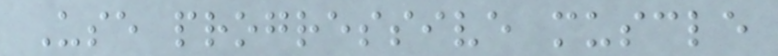Use progressive muscle
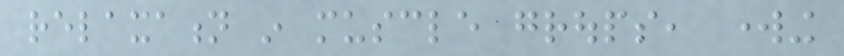relaxation in muscle groups, working
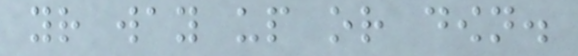your way up or down.
